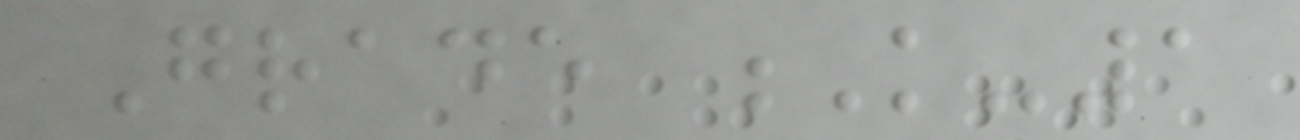Grade K-1
